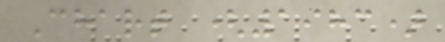Chart (1983)
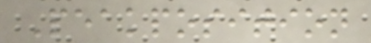Peakposition
